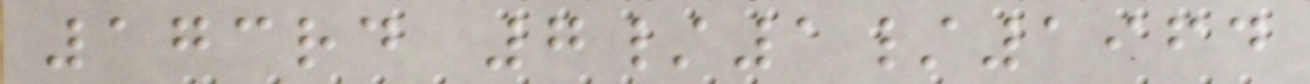173rd 7/1/1964
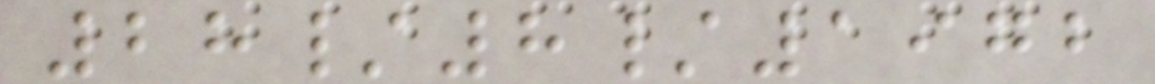28/8/1972
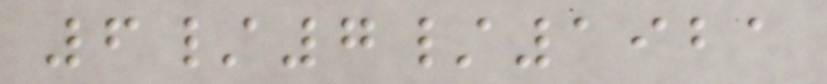6/7/1921
